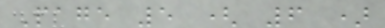Page 5 ( 6 )
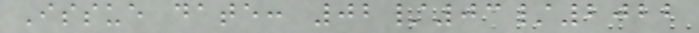Issue date: 02/03/2022
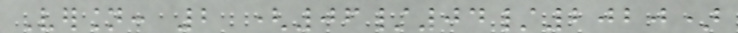Version: 2 (06/04/2020)
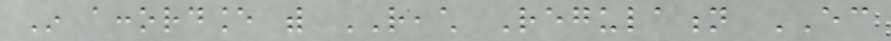In accordance with REACH Regulation EC
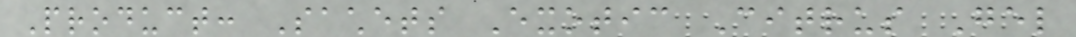Product: Sachets Exotic Citrus Gel
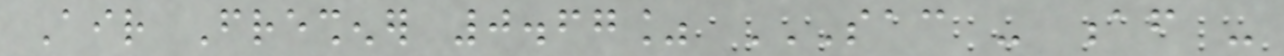Air Freshener 0.67% SAC - AF -
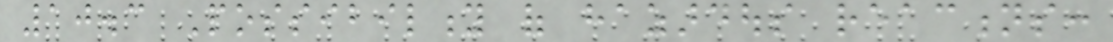10.3 Possibility of hazardous reactions:
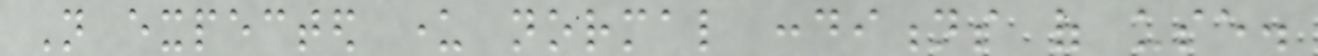Not expected under normal conditions of use.
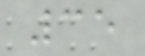35
